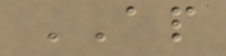AP
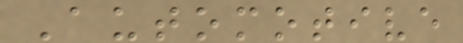Automotive
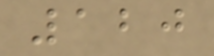120
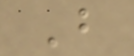B
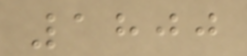1800
